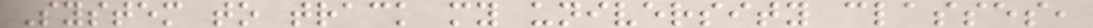System to track my university classes,
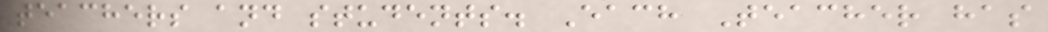teachers and students. Each Teacher has
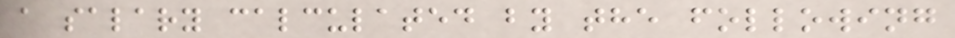a salary calculated by the following
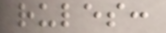rules:
